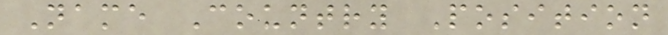Name Country Position
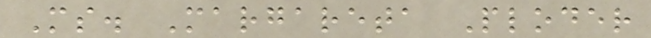Ms. Margareta Ploder
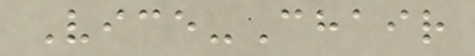Vice-Chair
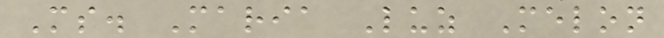Ms. Maria Luz Melon
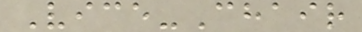Vice-Chair
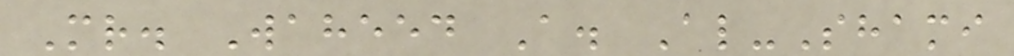Mr. Waheed A. Al-Shami
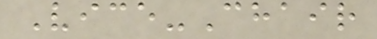Vice-Chair
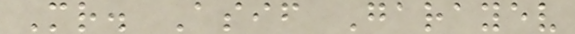Mr. Asif Garayev
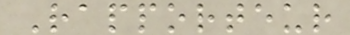Rapporteur
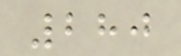280
